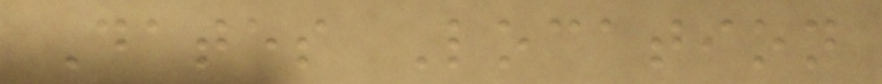Dates Location
